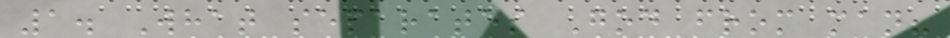1. What separates God from man?
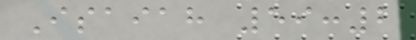Isaiah 59:2
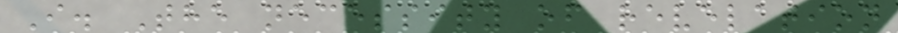I. The necessity of revelation
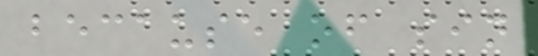because of sin
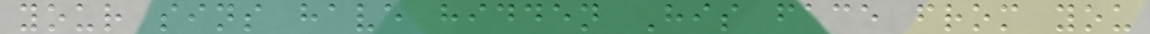your sins have hidden His face from you
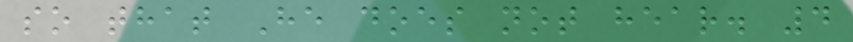so that He does not hear. 4
